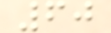60
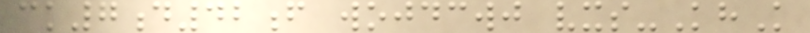ck7d42f wojdcwj vxs-KhK
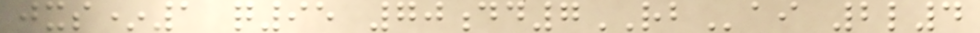jxs*1 q95 70dd7RBai 2l4
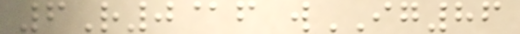6R0@f wIG86
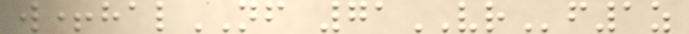w+halNF 71VRf1z
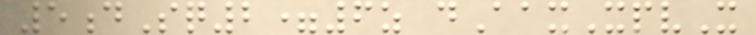5dSq2=6z dAaxXpvX
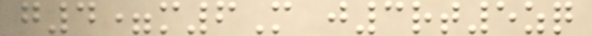g4=m6M j3rt5zq
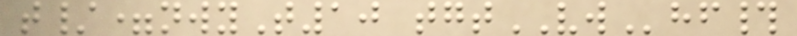t/=nwyT10 tgtVWhf#
